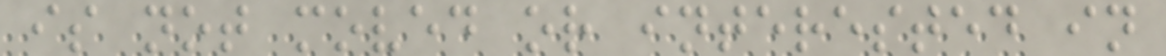is not moved or interested in
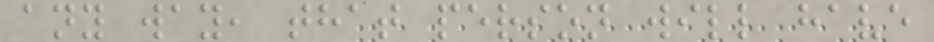any way, that person will have
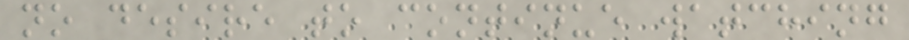no desire to continue watching
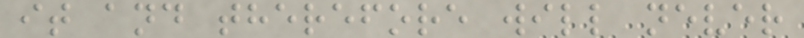it and therefore will never
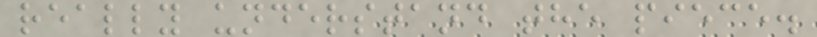really understand the piece.
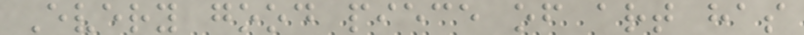Every good piece of art has
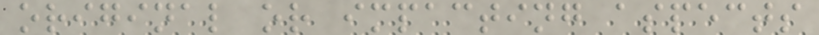original or impacting aspects
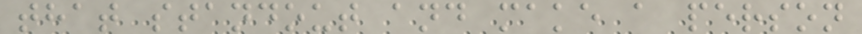that standout and make a person
